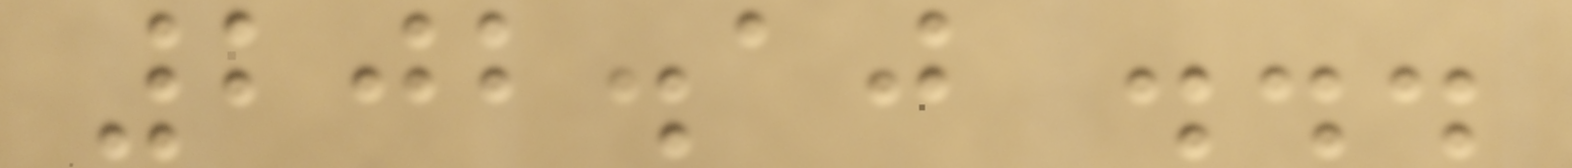202.10 ...
